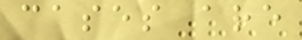cases are
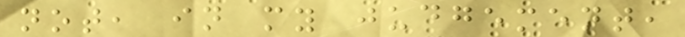not, in my judgement,
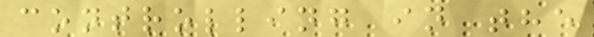controlling in the
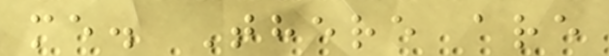me. There are
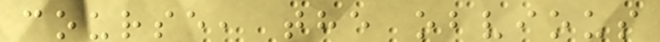course, the obvious
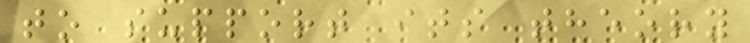to support its theory
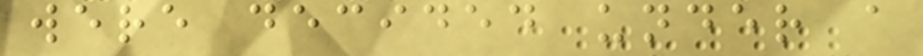were decided under a
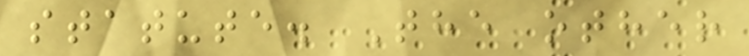statute. The other
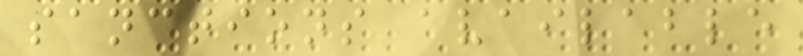sanctions available
